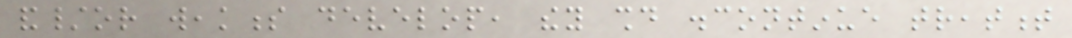and/or weakness develop, they should discontinue treatment
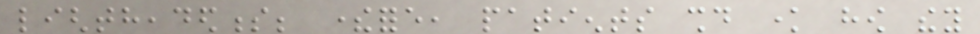lightheadedness; therefore, patients should know how they
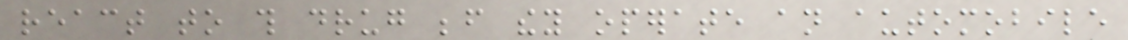react to this drug before they operate an automobile
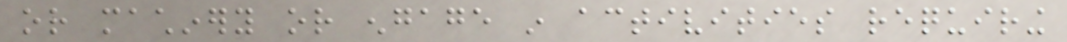or machinery or engage in activities requiring
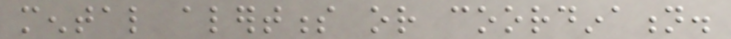mental alertness or coordination.
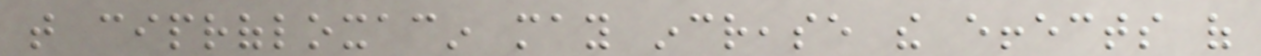that ciprofloxacin may increase the effects of
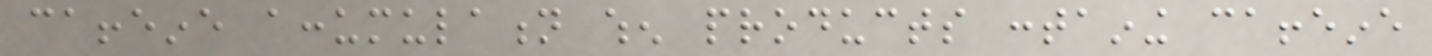caffeine accumulation when products containing caffeine
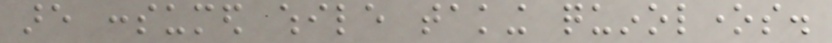are consumed while taking quinolones.
